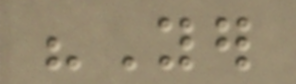"Yer
